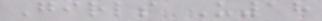Girls U18
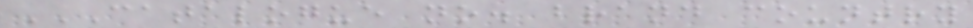CATALOGUE NO. BRAND COUNTRY
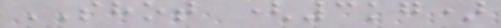SHOT (3kg)
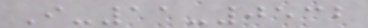I-11-0532
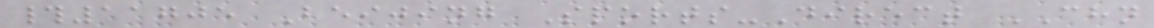#11705 Beijing Sports-Direct CHN
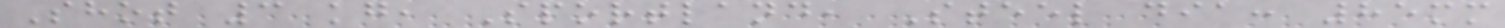Shot 3 kg, Sportland, Steel dia: 85mm
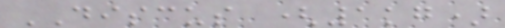DISCUS (1kg)
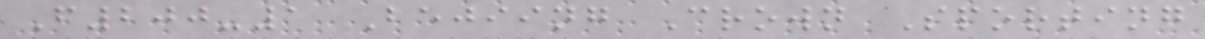F200-1 Bejiing Crown Sporting
